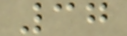37
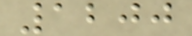1200
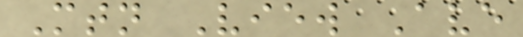Mtn View Ave
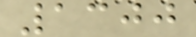1300
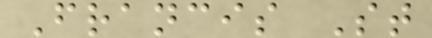Francis St
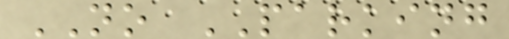NO PARKING
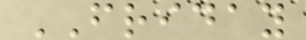FRIDAY
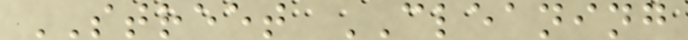STREET CLEANING
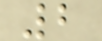2
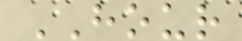HOUR
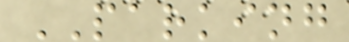PARKING
